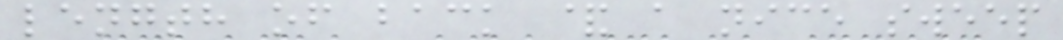length of back & a nice sweep
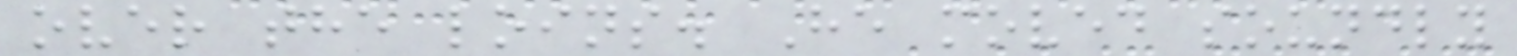over the loins. He moved soundly
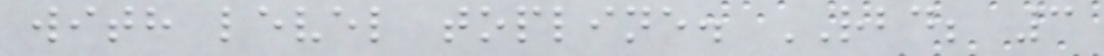with level topline. RBD; 3
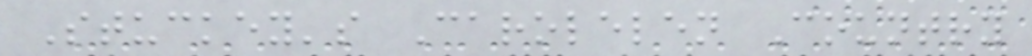Stuckey's Carolelen Country
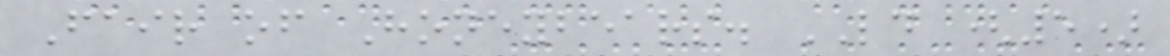Fair of Honeybears. LD (5)
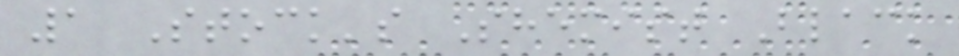1 Stock's Shemist Black
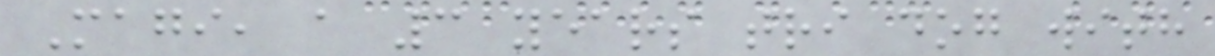Magi, a 3 years tri dog with
